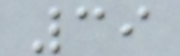39
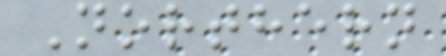Northern
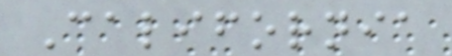California
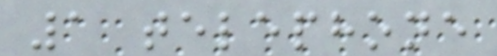1 telephone
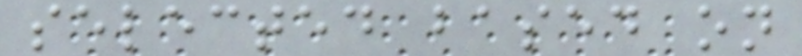selected based on
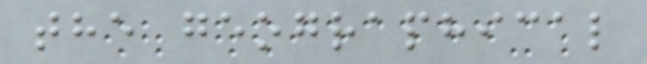the geographical
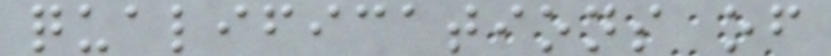qualifications of
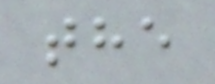the
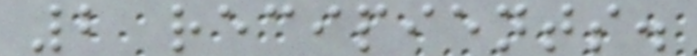2 recipients.
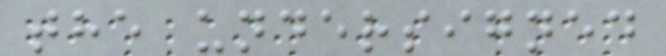the undersigned
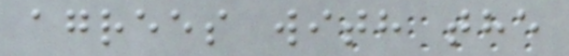agrees with the
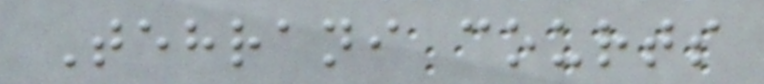Tehrani courts
